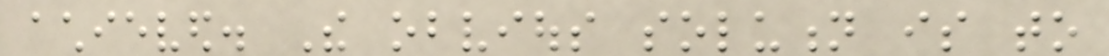achieved. The obvious solution is to
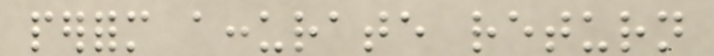perform accurate return
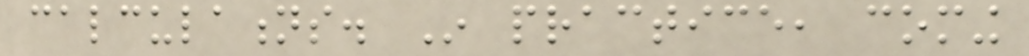calculations. In practice, coming
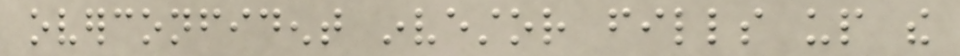overconfident investor fills up the
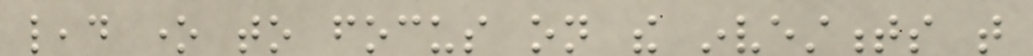lead one to focus on the investments that
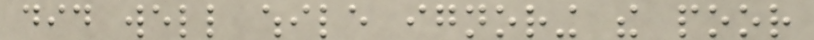did well while ignoring the poor
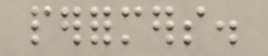performers.
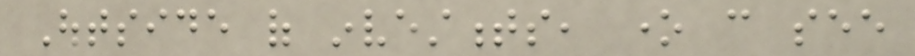Outside of investments, one can see
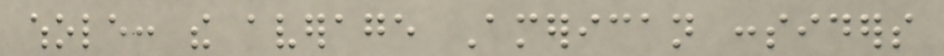whole: the average American considers
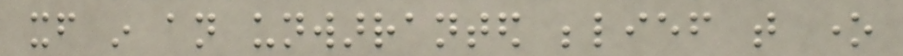itself in an unwarranted belief that one
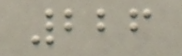226
